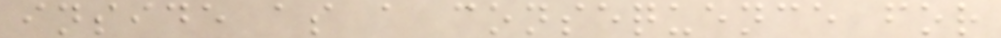inside as a consequence for
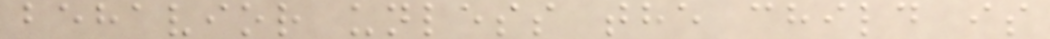behavior unless the child is
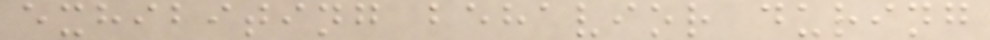exhibiting behavior during
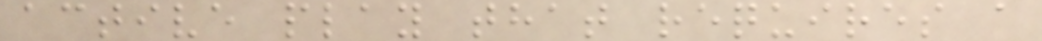active play that requires a
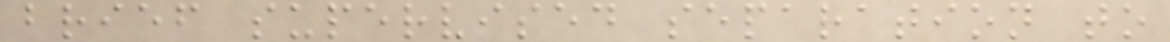brief supervised separation to
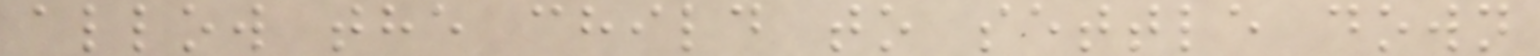allow the child to settle down
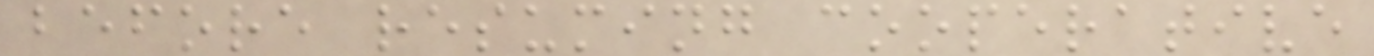before resuming cooperative
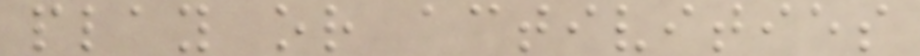play or activities
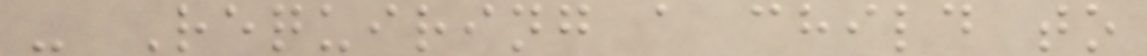- Requiring a child to
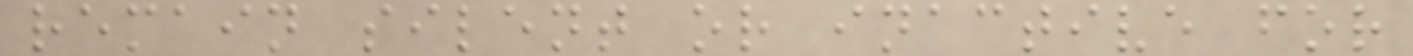remain silent or inactive for
